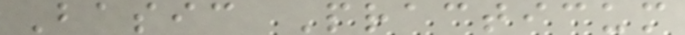Basic Practicum
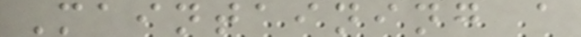Maintaining a
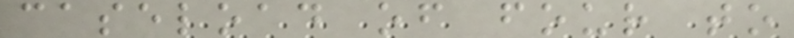caseload of four to
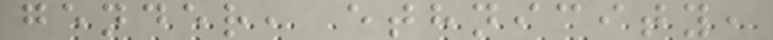gender, ethnicity,
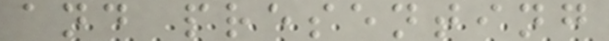and presenting
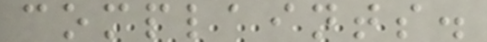complaints.
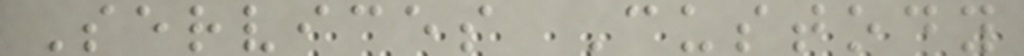Services Custody
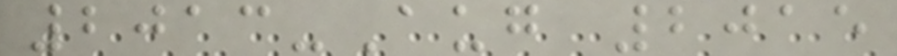2013-Aug 2015
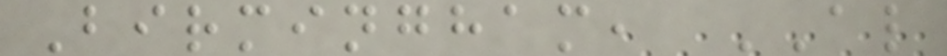Birmingham, AL
